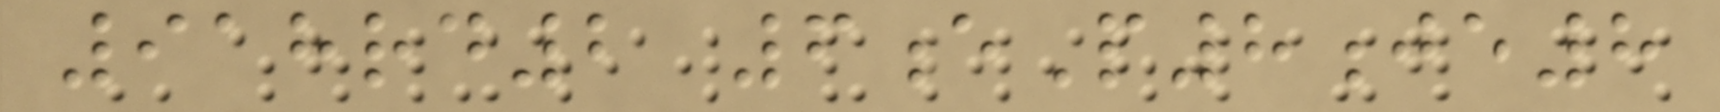918rd2 6eP8je8
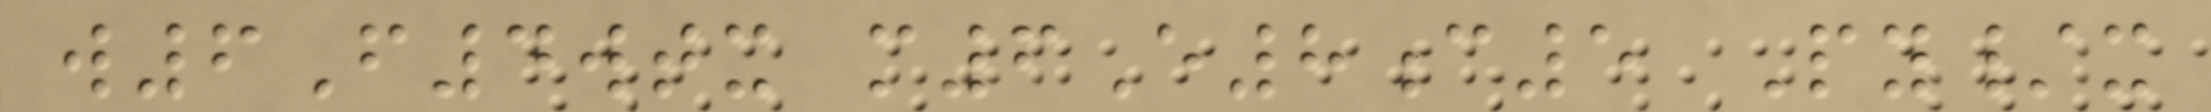w6F4wtx m6E8c5 Py/x
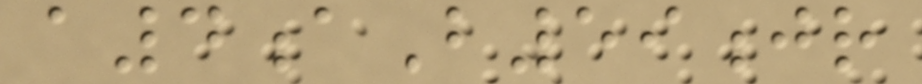a4aB59jr
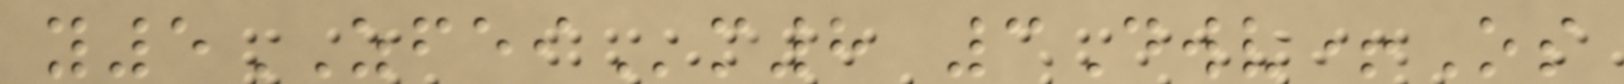y5ZFEIm8 3Dwv+Os
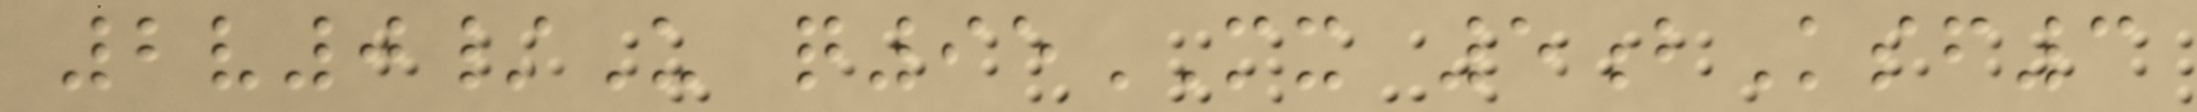2v0/U q95MX 5bKsf3
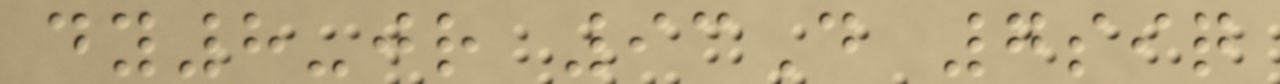dy8-jr 93D 7siq
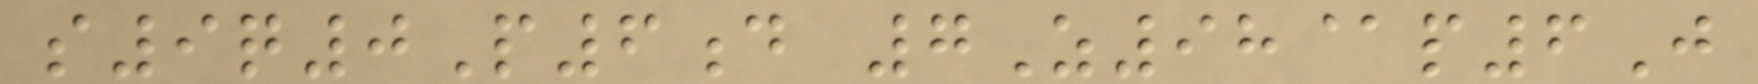s9q0P6d 7Z98@p6J
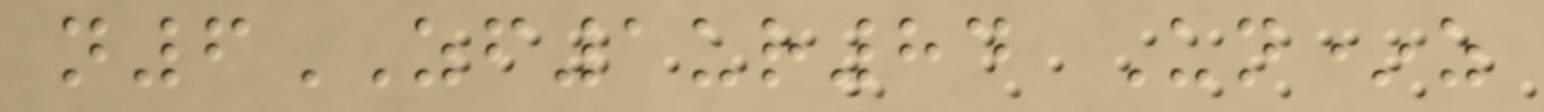n6ZF1ur84 Un*z
